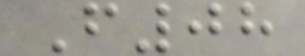F08
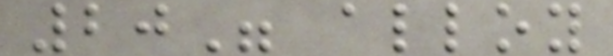20" alloy
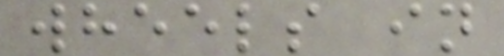wheels in
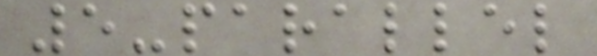5-parallel
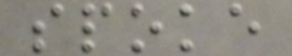spoke
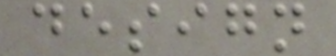design
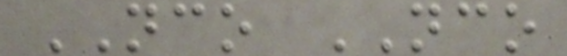NCO NCO
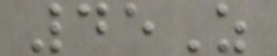45Z
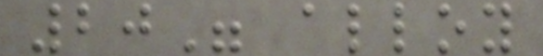20" alloy
